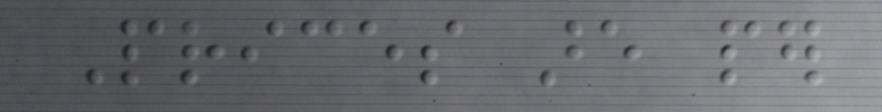Prices are per
